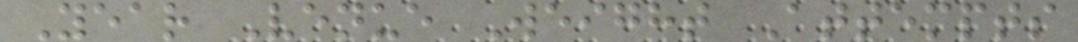Year Venue Weight Attempts
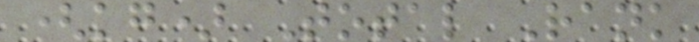(kg) Total Rank
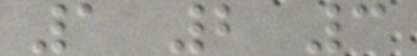1 2 3
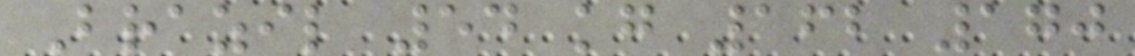Brazil 54 kg 162 170
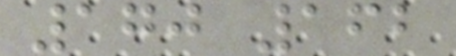170 162
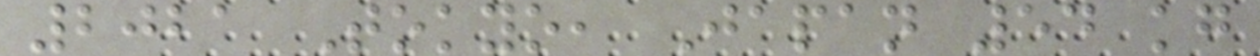2021 Tokyo, Japan 54 kg
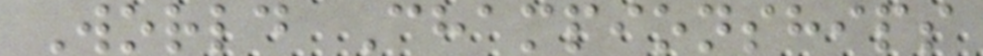World Championships
